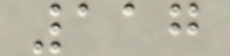117
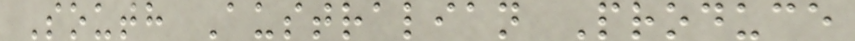South Australian Produce
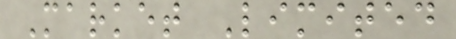Market Limited
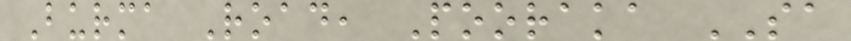Burma Road, Pooraka SA
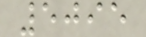5095
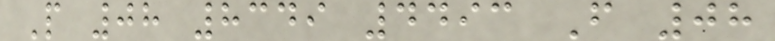P 08 8349 4493 F 08
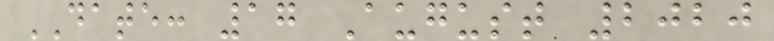DATE: 17 August 2020
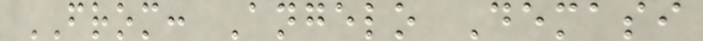FROM: Angelo Demasi
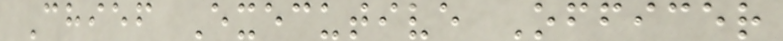Chief Executive Officer
